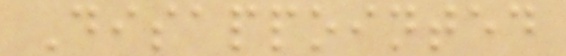Disappointed
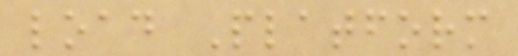load Platform
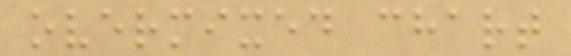overmixed chart
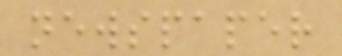newspaper
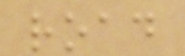road
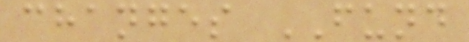changes FUND
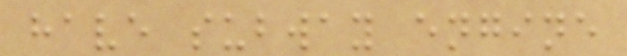have subway engine
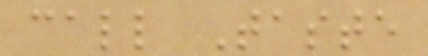call Taste
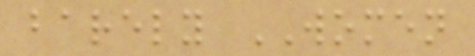barely WOMEN
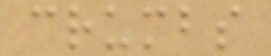crumbs
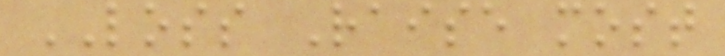LOSS Raise most
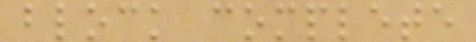block complete
